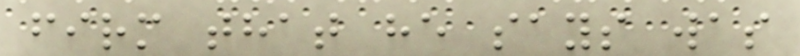firm that he says was
